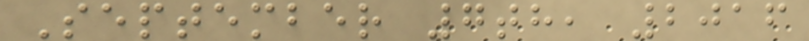September 7th, 2016
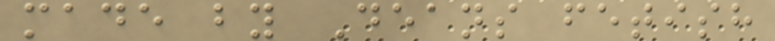made by Deans fetish
